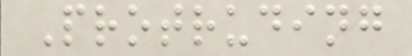Protruding
